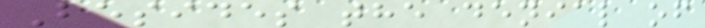Besides the denial of
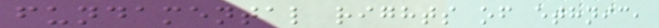fundamental rights of ethnic,
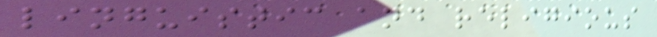linguistic and religious
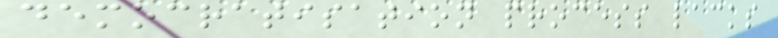democratisation process lacks
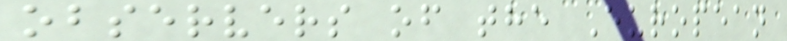observers of the European
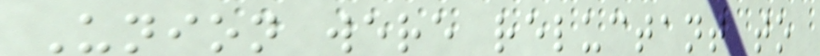Union were reluctant to
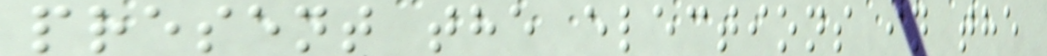present the elections in the
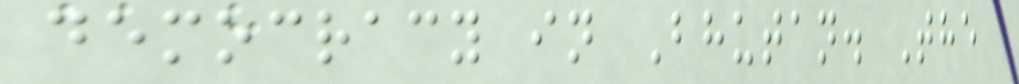democracy in Bhutan. The
